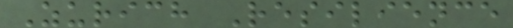Zurich Resilience
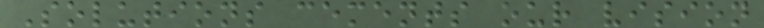Solutions cements our vision
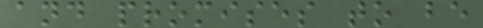and promises to be
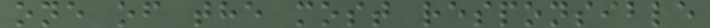one of the most responsible
